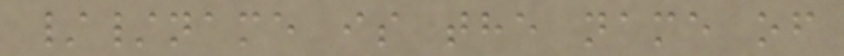//name is the name of
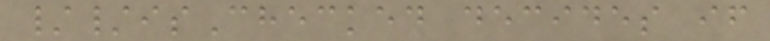//isChecked decides if
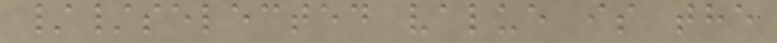//selected value is the
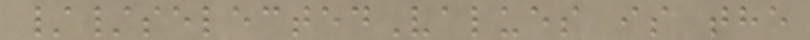//selectedValues is the
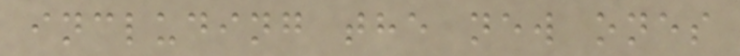including the new ones
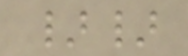}}
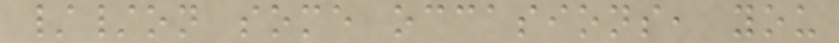//on some occasions, you
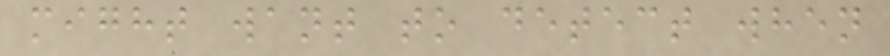might want to detect when
